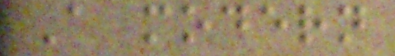A modern
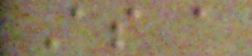As a
